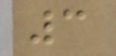3
